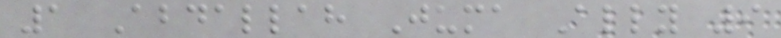1 Abdallah Juma Ally 9
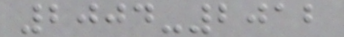2004-2012
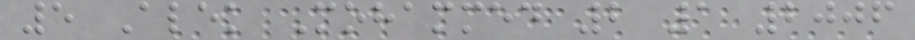5 Alek Mohammed 2 1 2006
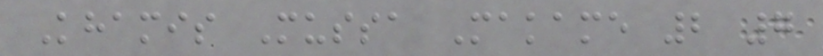Khamis Mussa Makame 2 7
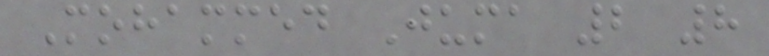Mohammed Juma 2 8
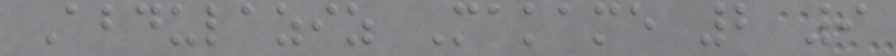Abdulaziz Makame 2 9
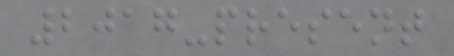2017-present
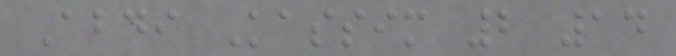Abdi Kassim 2 14
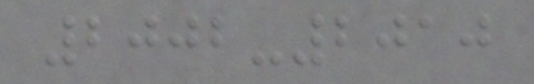2002-2010
